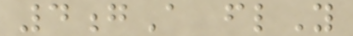4gA flY
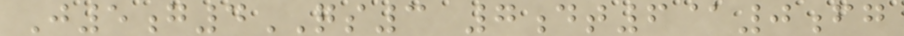J5g4QS3 7dt6@0fg
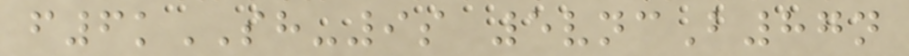f6kSH-9s 5vncB87n
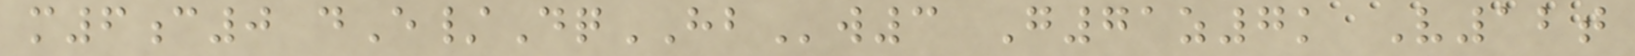m6c0 dE/DqHBw3 G71z7k V12t
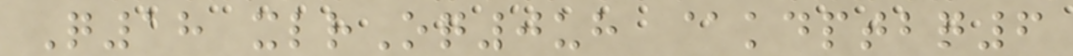Q18 xlrOq0uh @kdptbq6
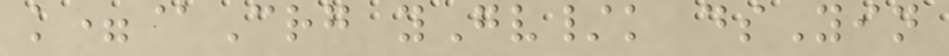k=@Crg yGv/k dsYin
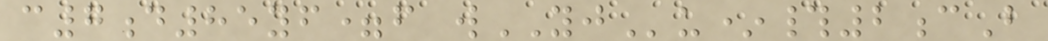c7d85yf=f wYJu*#2cB
